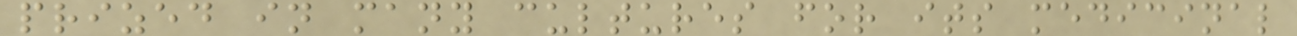prized in many cultures for its medicinal
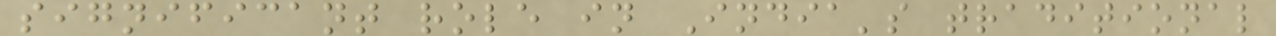significant role in India's traditional
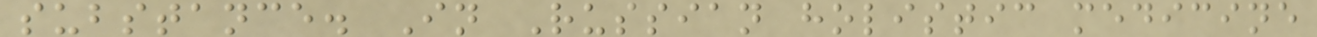substance. In Russian holistic medicine
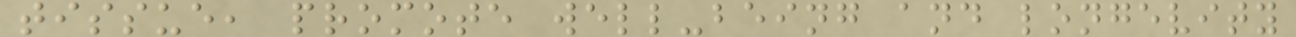tissue, promote well-being and longevity
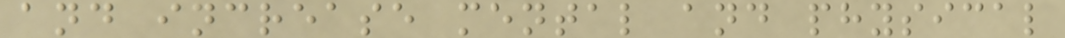and increase mental and physical
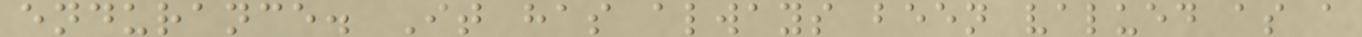endurance. It has always been valued as a
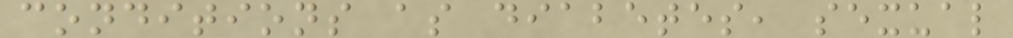conditions as diabetes, sexual
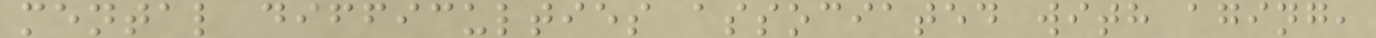mental difficulties associated with aging,
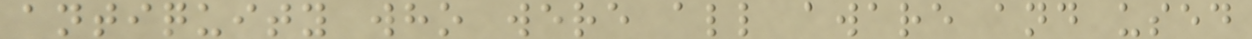antiquity who were all aware and used
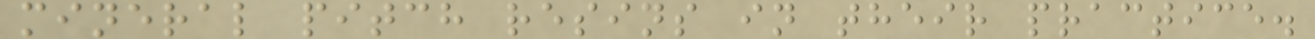mineral pitch resins in their practice.
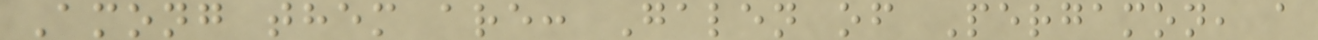Among them are: Galen of Pergamon, a
